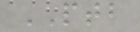PTB
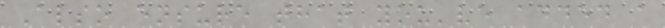Also ensure that you've added a
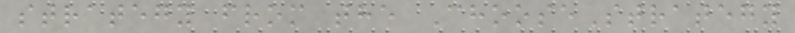strategy from the ChooseStrategy
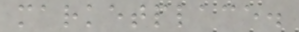marketplace.
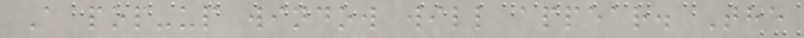A pop-up window will appear. The
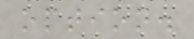option.
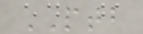PTB
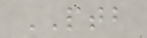PTB
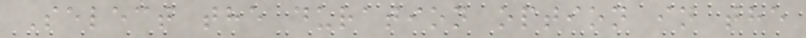Select the duration option in the
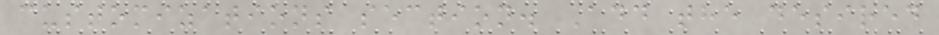customizations section. Add the desired
